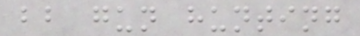bb gun hunting
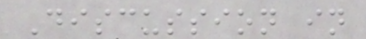Discussion in
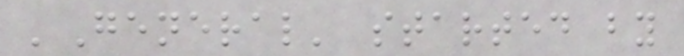'General' started by
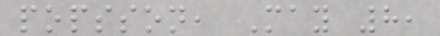popsson, May 8,
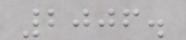2006.
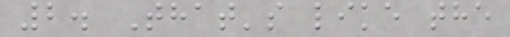2. That's like the
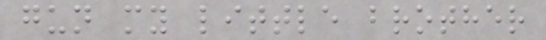gun my little brother
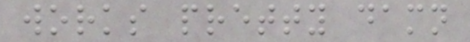works pretty damn
